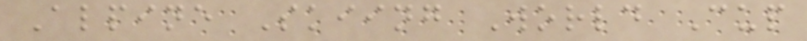Alpine Skiing World Cup
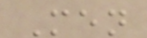Men
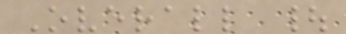Overall |
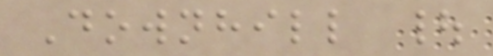Downhill |
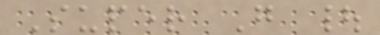Super G |
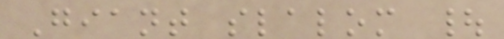Giant slalom |
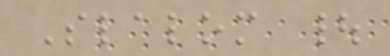Slalom |
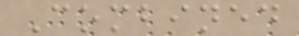Combined
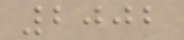2002
